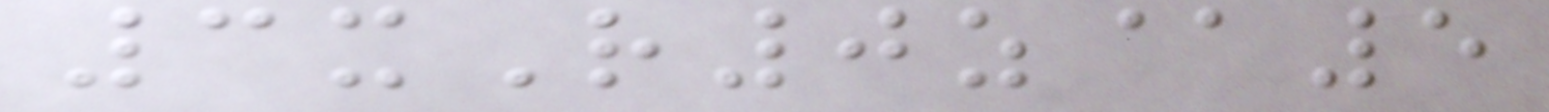3xR0z@5
